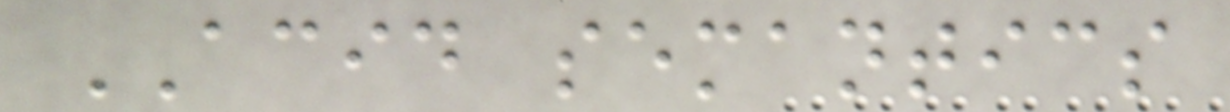ACID semantics
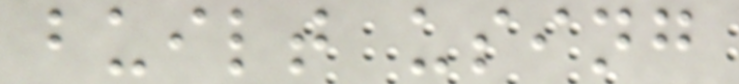built using
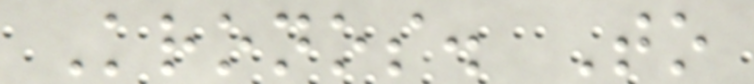Kronos. To
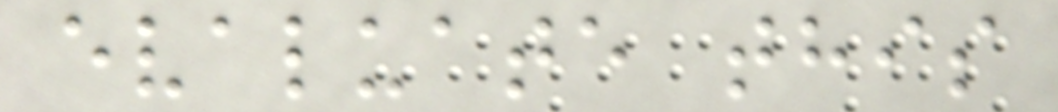evaluate this
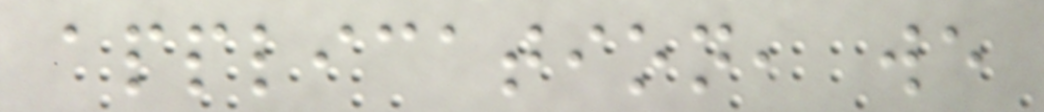application, we
